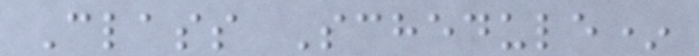Class Schedule*
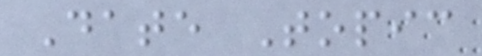Date Topic
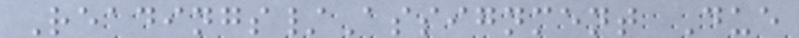Readings/Assignment Due
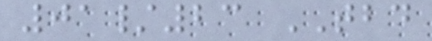01/23 TBD
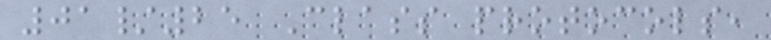01/25 Class protocols,
